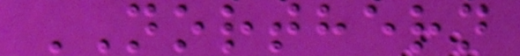NORTHERN
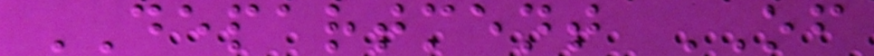DEPARTMENT OF
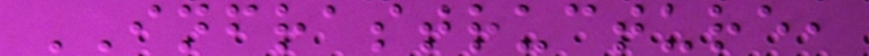INFRASTRUCTURE,
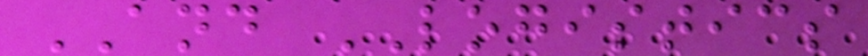AND LOGISTICS
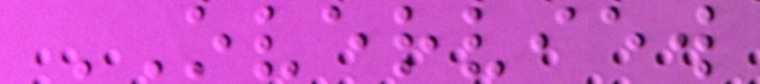OVERVIEW
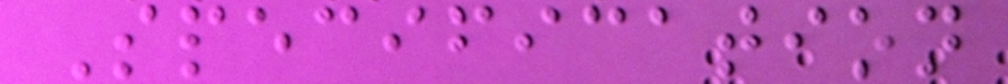Specification
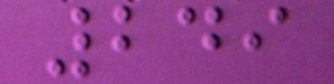249
